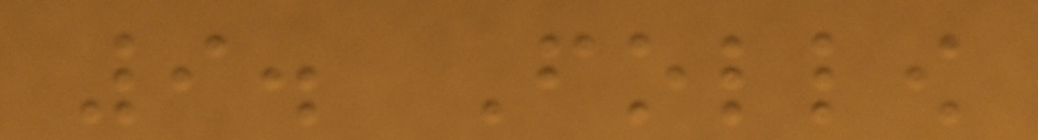9. Follow
